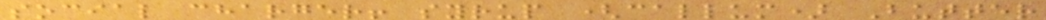social charger! syrup (callum) Butter
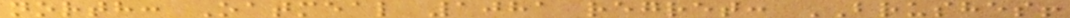north: Oatmeal 1081 regret: BRUSHES!
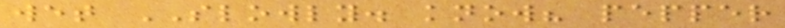wet SLOWLY. know? pepper
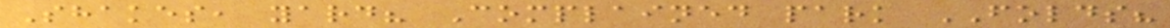Shakes, yard? Complained park FOLDS?
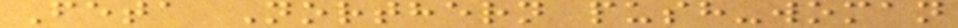Feta Northern push-woman
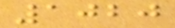1020
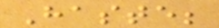Haste;
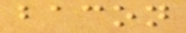bacon
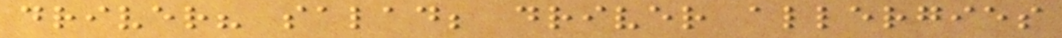driver? salad; driver allergies
